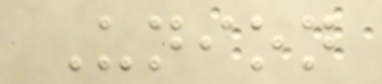Union
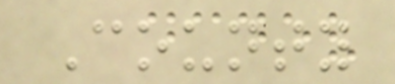County
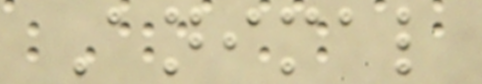Animal
